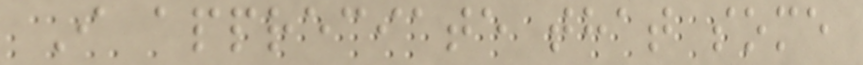I appreciate that some
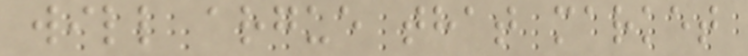will argue that market
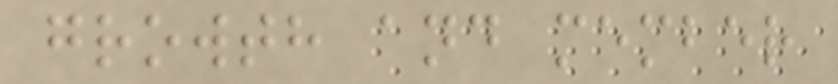growth and member
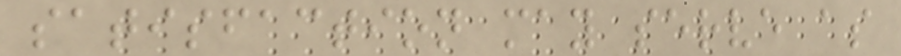satisfaction may serve as
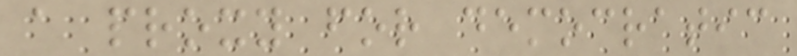a proxy for democratic
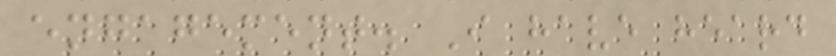engagement. I have heard
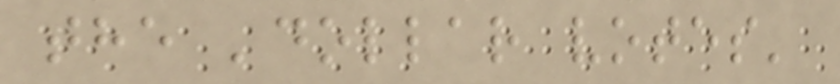the 'dollar votes'
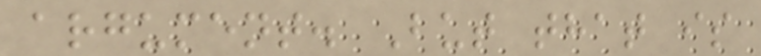argument. But that is
